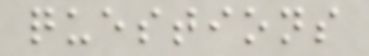questions
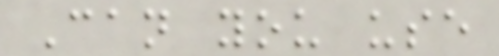Can you use
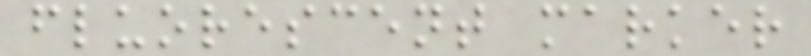fluorescent marker
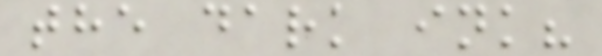the dark ink?
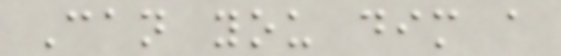Can you dim a
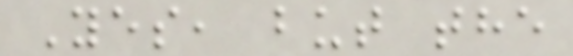Yes, but the
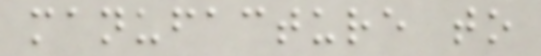manufacture to
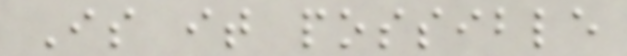Is it possible
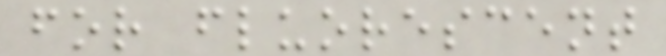for fluorescent
